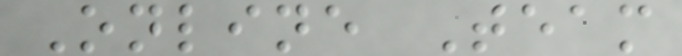Online Team
